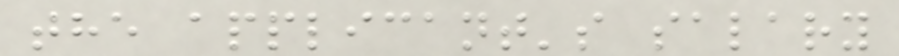the applicant's salary
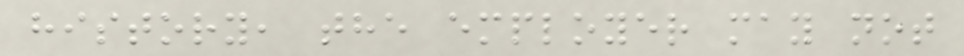history, the employer may not
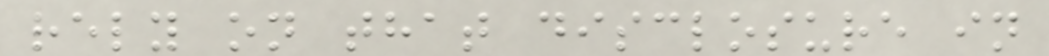rely on that disclosure in
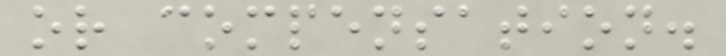or compensation.
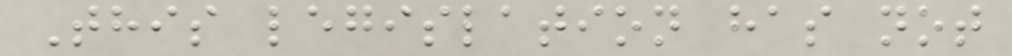This legislation has not
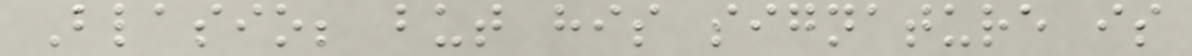Blasio; but his signature is
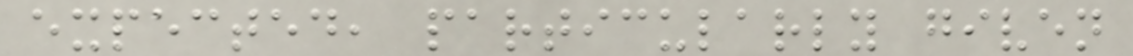expected, particularly given
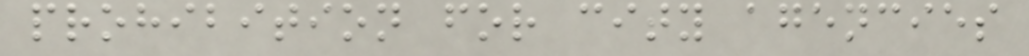prohibition for city agencies
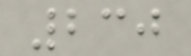230
